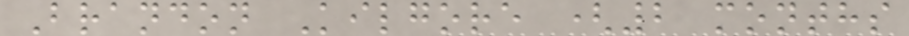Brandon Kilgore (2 months
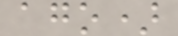ago)
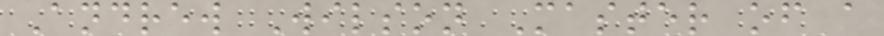Andrew Wilson Master of a
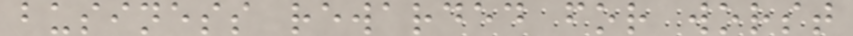business rewarded for worst
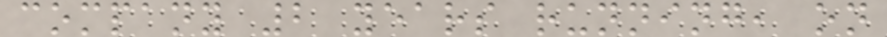company 2 years running, on
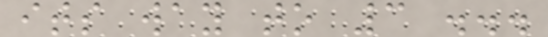its way to 3 ...
